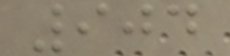904
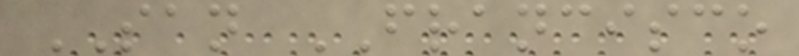SAN FRANCISCO
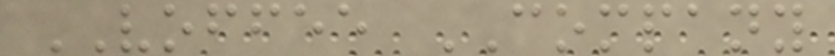VOFFEE COMPANY
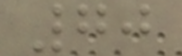70
